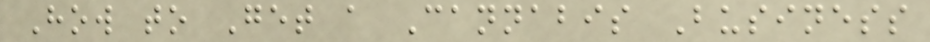How to Get a Cannabis Business
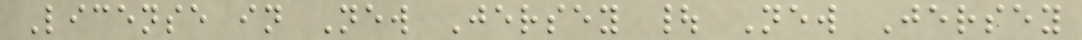License in New Jersey | New Jersey
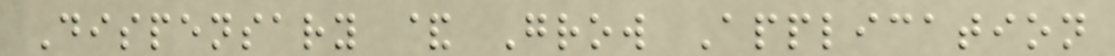Dispensary & Grow Application
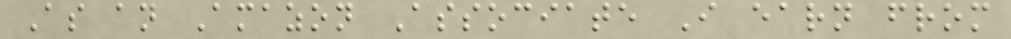As an Amazon Associate I earn from
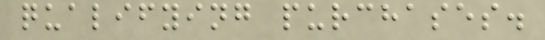qualifying purchases.
